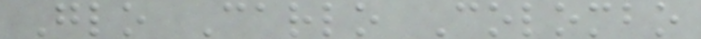Glo Carlo Colombo
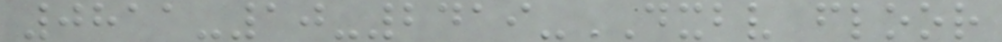0811-10-2419-DXBV floor
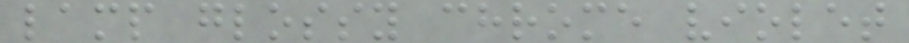lamp glossy chrome violet
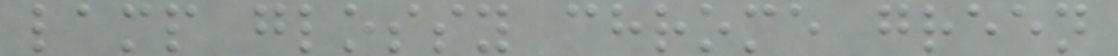lamp glossy chrome green
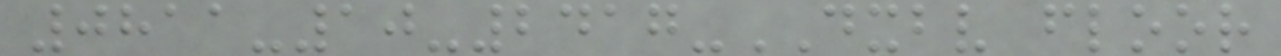0811-10-2417-DXBV floor
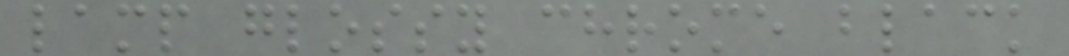lamp glossy chrome black
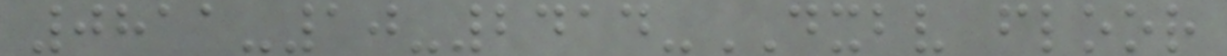0811-10-2414-DXBV floor
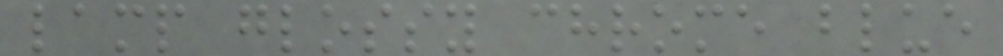lamp glossy chrome blue
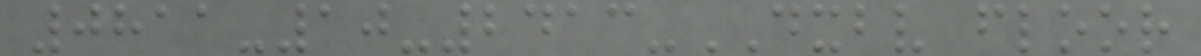0811-10-2413-DXBV floor
